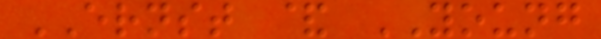ERNST & YOUNG
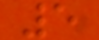5
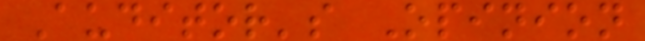Auditor's Opinion
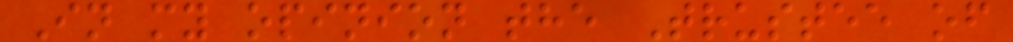In my opinion the Trustee of
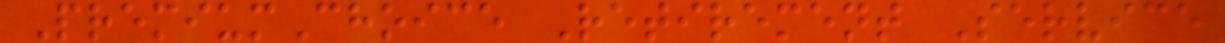PremiumChoice Retirement Service
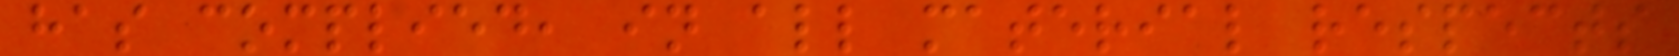has complied, in all material respects
